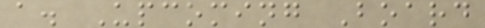a. Upcoming Board
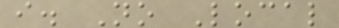i. No Local
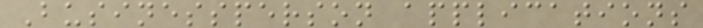Businessperson applications
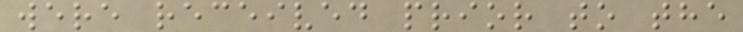were received prior to the
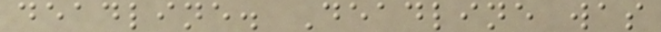deadline. Deadline was
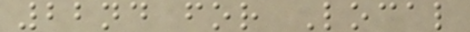22nd for Local
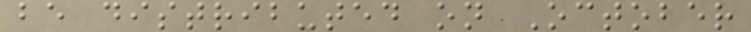be distributed on October
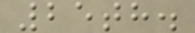25th.
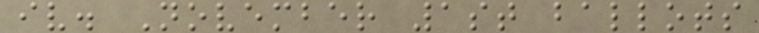iv. November 1st ballots
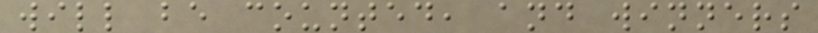will be counted, and winners
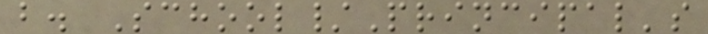b. School/Principal's
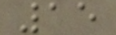15
